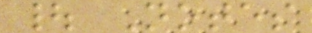| Notes
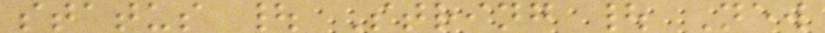status | String | New
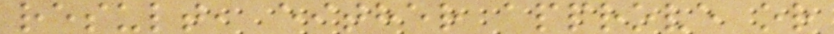result, either approve or
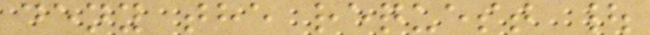deny the request |
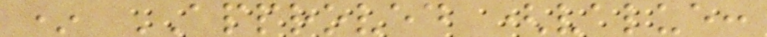* APPROVED (value:
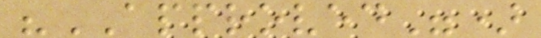"APPROVED")
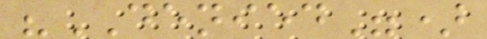"DENIED")
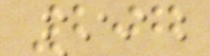207
